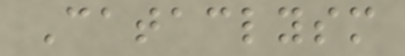Cataclysm
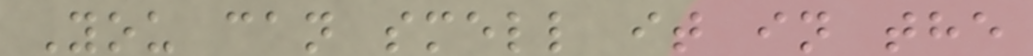You can smell it in the
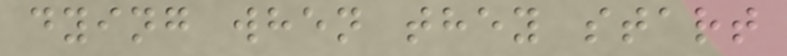dying when they start
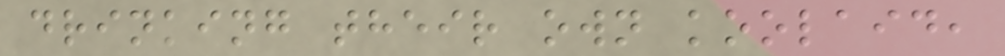drinking their own koolaid,
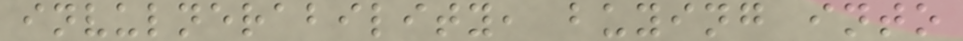invulnerability, buying into
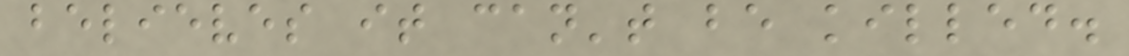believes it can't be killed.
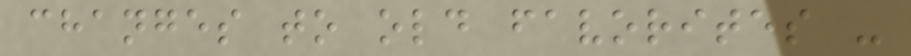changes to old favorites -
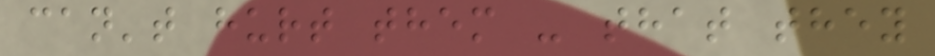can't hurt them - that they
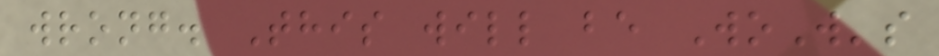wrong. This will be WoW's
